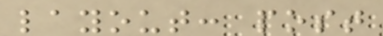layout: post
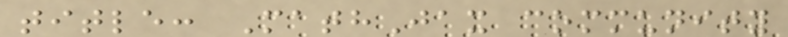title: MathJax community
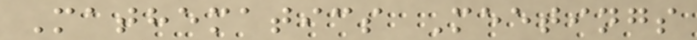Mathematics Meetings
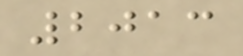2013
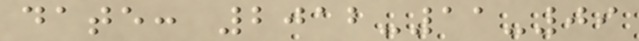date: 2012-11-09
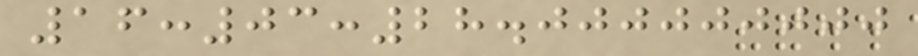16:03:28.000000000
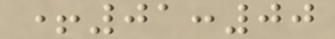+01:00
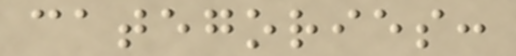categories:
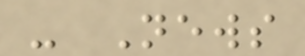- News
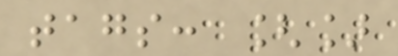tags: []
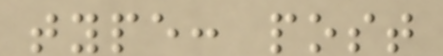type: post
